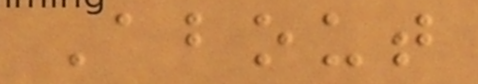About
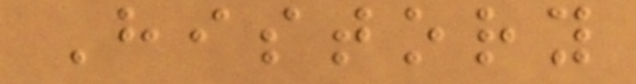History
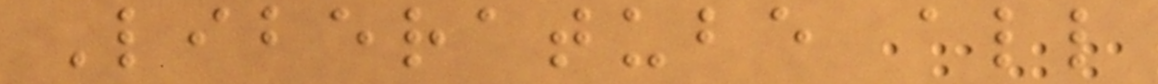Liberatube all
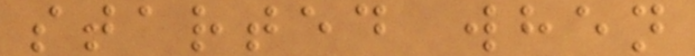started when
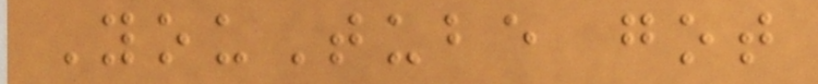YouTube got
